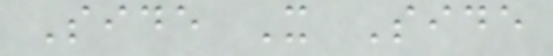Side X Side
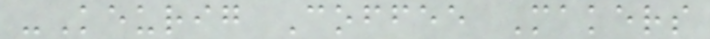-Keurig Coffee Makers
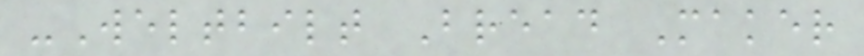-Weltbilt Bread Maker
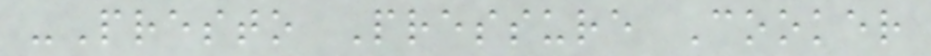-Presto Pressure Cooker
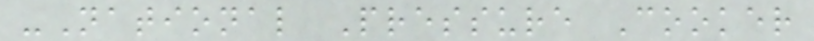-National Pressure Cooker
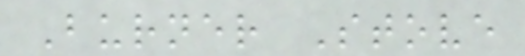Burner Stove
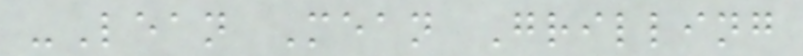-Lean Mean Grilling
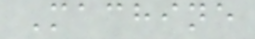Machine
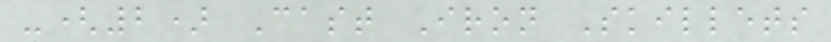-(2) Cast Iron Skillets
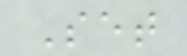Set
